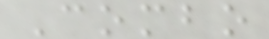Combo
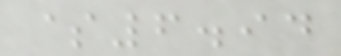$6.94
